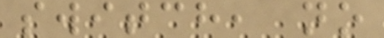switch, no
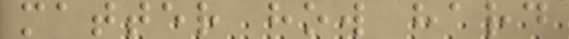matter how hard
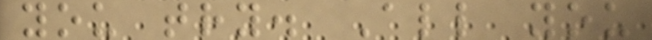you try. All you
